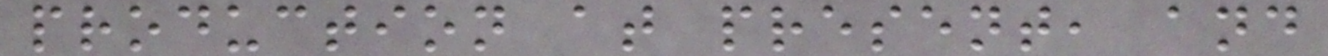production at present, and
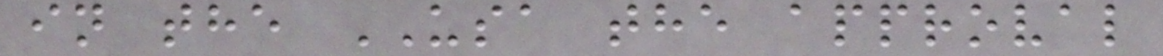in the USA the approval
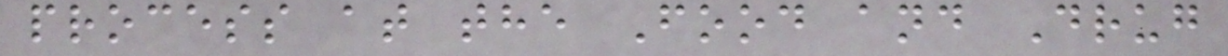process at the Food and Drug
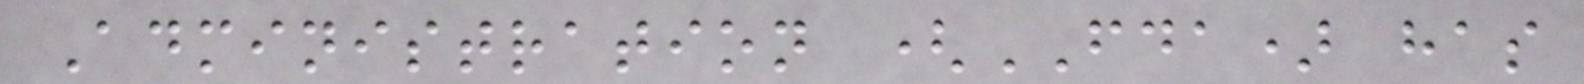Administration (FDA) has
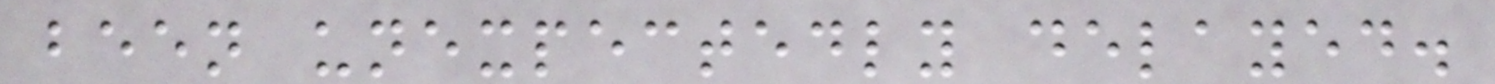been unexpectedly delayed.
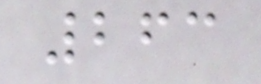263
